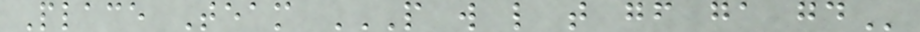Place Team P W L T GF GA GD
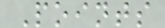Points
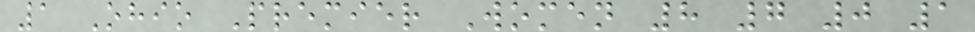1 Ohio Premier Women 8 7 0 1
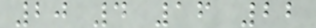20 4 16 22
